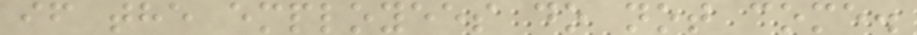if the employees do not come.
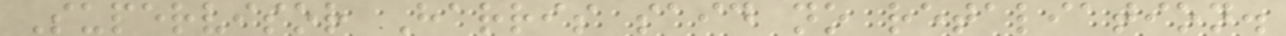Supervisor Harris said no retaliation.
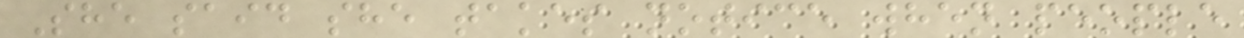She said she takes notice when people
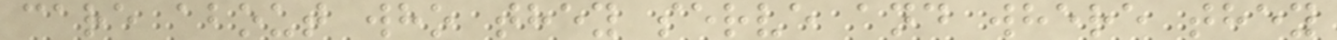care about who they serve and where they
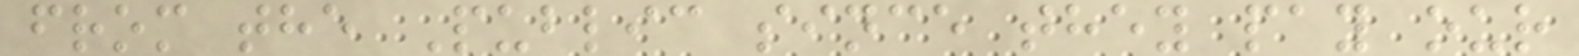from the Public since they pay our
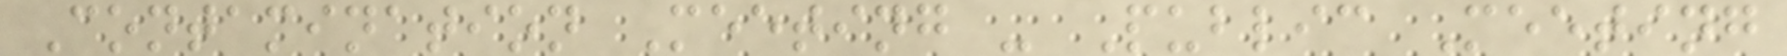Contamination Meeting - Public Meeting
